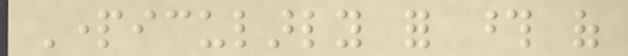Particularly for those of
